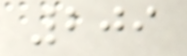209
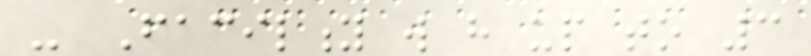- Facility will have up to 3
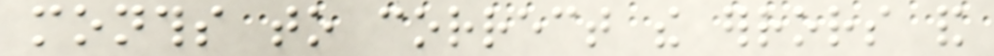months to correct the errors and
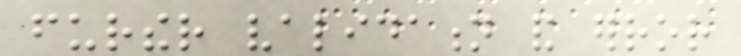further validation and error
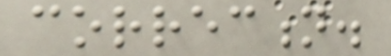correction.
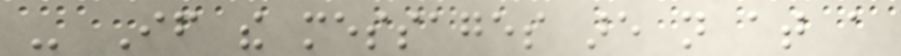- If the messages are not at a
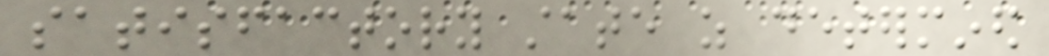satisfactory state as determined
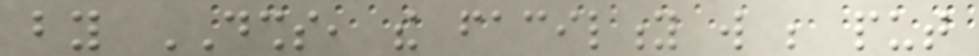by DSHS, the facility will be put
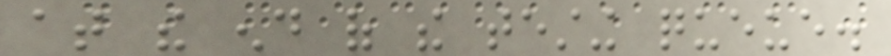at the end of the testing queue.
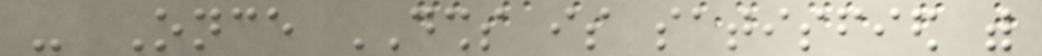- Once DSHS is satisfied with
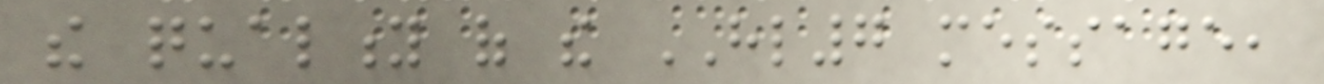the quality of the HL7 message,
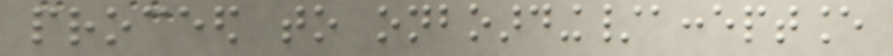proceed to onboarding/acceptance
